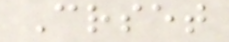Crset
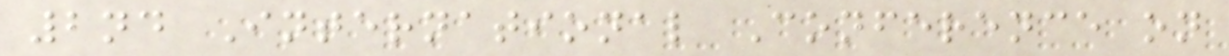2nd International Conference on
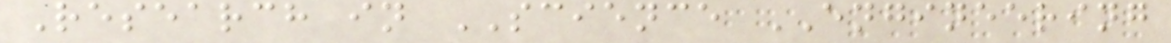Research in SCIENCE ENGINEERING
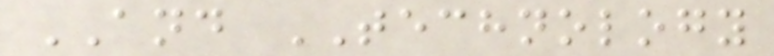AND TECHNOLOGY
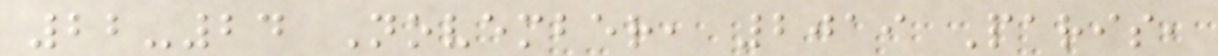22-24 November, 2019 Paris,
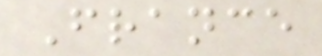France
